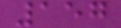157
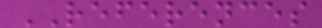REFERENCES
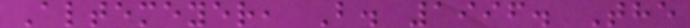Altemeyer, B. 1996. The
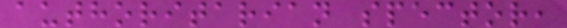authoritarian spector,
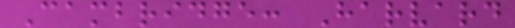Cambridge: Harvard
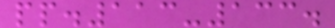pp.113-133.
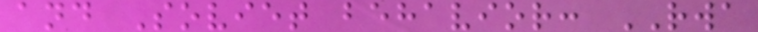and Soviet behavior: RWA
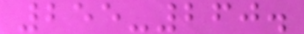255-260.
